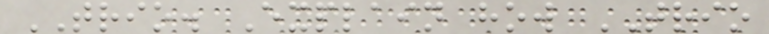TRIO. Explain how TRIO
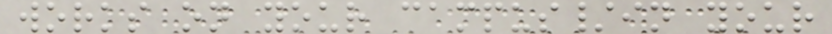works on your campus/in your
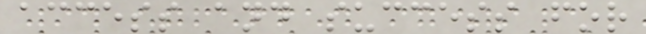access and success for
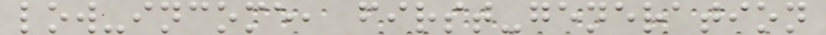low-income, first-generation
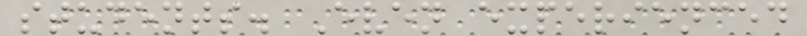students. Even experienced
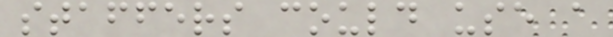staffers could use a
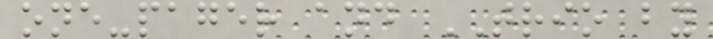one-pager and TRIO by
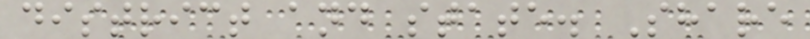district and state. Share
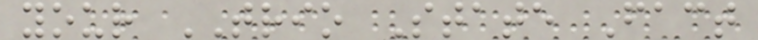your TRIO State Fact
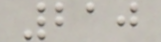210
